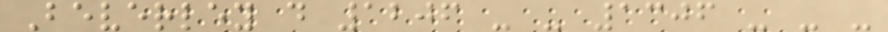Beverley d 1206 - - 1306 - - -
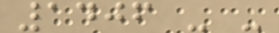1406 - -
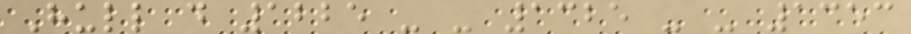Hull d 1225 - - 1325 - - 1353
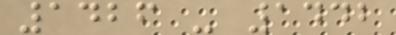1426 - 1442
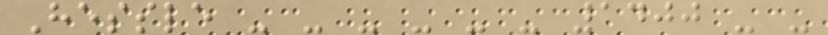Hessle - - - - - - 1400 - -
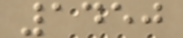1450
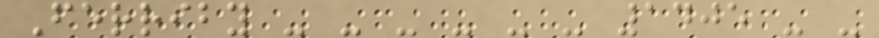Ferriby - - - - - - 1405 - -
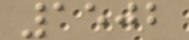1502
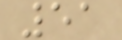51
